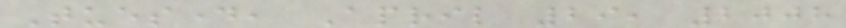Tuesday, April 29, 2008
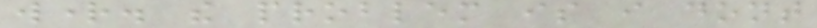wright. the problem is i dont
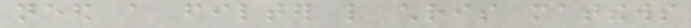need a filter like chris matthews
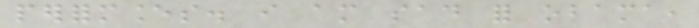performances. i am sad for obama,
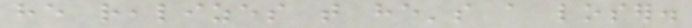he realizes that he's a loser.
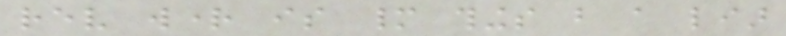rev wright is many things but a liar
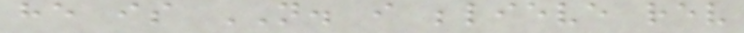he is NOT. i believe rev
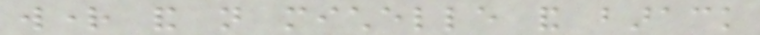wright and not michelle and barack
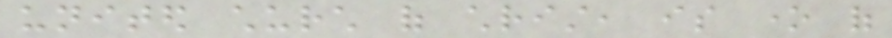united church of christ, is one of
